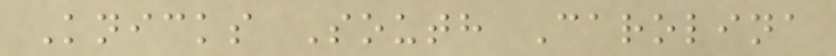Knicks South Carolina
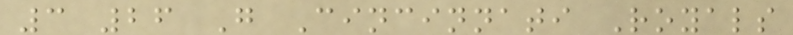3 26 G Cincinnati Royals
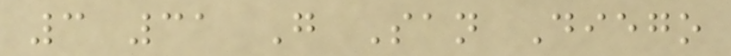3 31 G San Diego
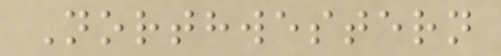Northwestern
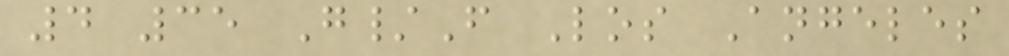4 35 G/F Los Angeles
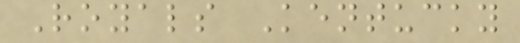Royals Kentucky
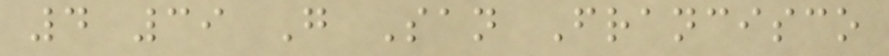4 39 G San Francisco
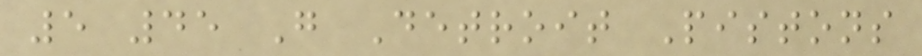5 45 G Detroit Pistons
